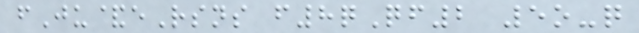fJu&eRsns f8qQf2 5o-q
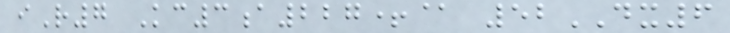iR7 Kc3a227+@ 52DX6
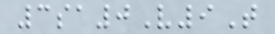3sa0V9T
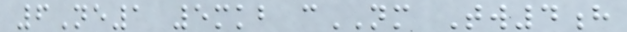6Ne1 5mkb cNM Tw4h
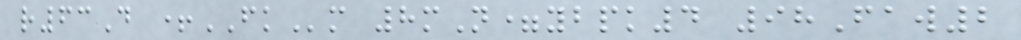r63D +FKm 8mN=ybpk4 98Faw2
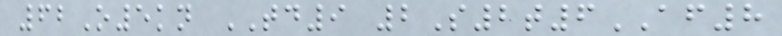62O5kn TD9 2S2t6AF8
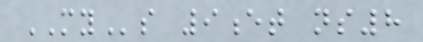MYs 9et ns8
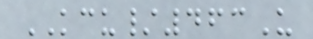KCU/463U
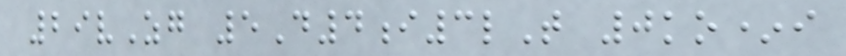29vZg 5D4i3lT 0ko*i
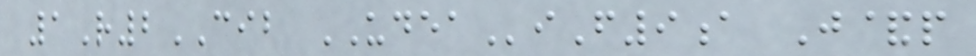1R2CIB UDEAiF9a J&p
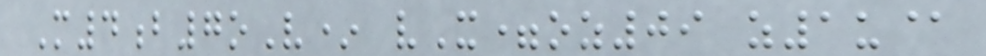M4b7oV* vX=oz09 z1u@
